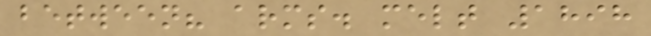between? arms. melt 1898
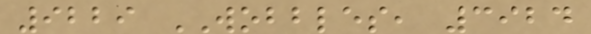9229 WOBBLES, 3924
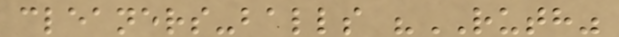cleaners-balls "RUTH"
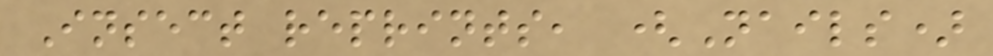Insect reprints, (Nails)
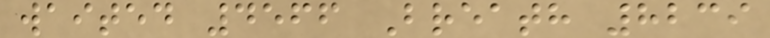waited 4566 Breath 8239
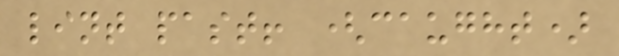lint past! (caught)
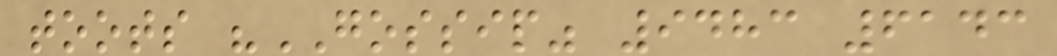toots "GOSSIP" 9483 6143
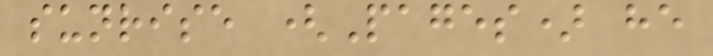sunrise (Pages) he
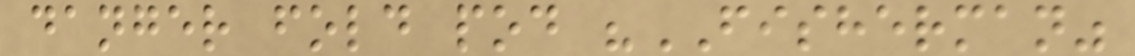danger fold pod "FISHERMAN"
